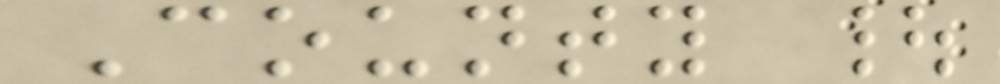County |
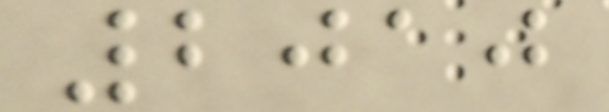2010
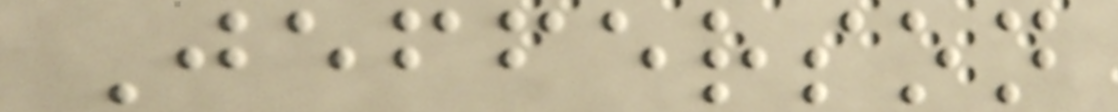Jefferson
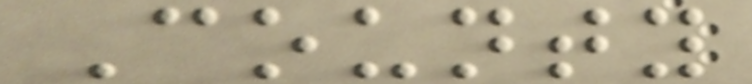County
